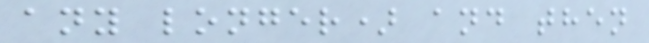any longer) and then
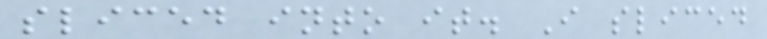sliced into it. I sliced
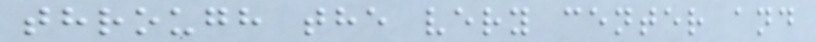through the very center and
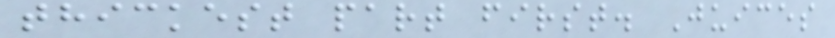thickest part first. Juices
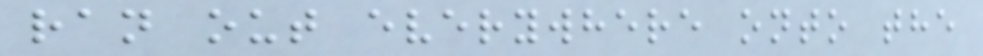ran out everywhere onto the
